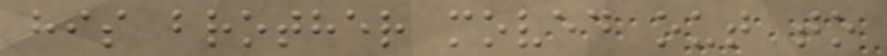his brother moved out to
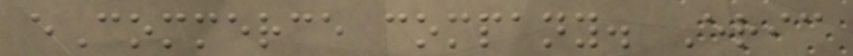eCommerce company. Eric
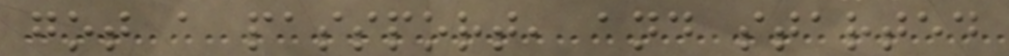got a passport, and started
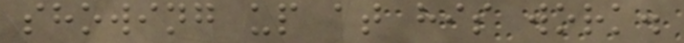showing up at his work.
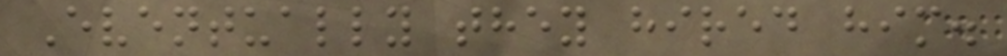Eventually they hired him.
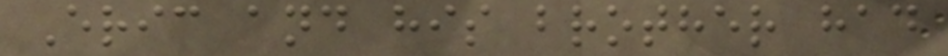Eric and his brother had
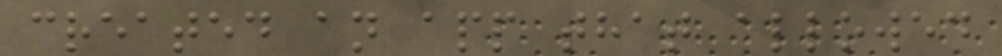created an app that allowed
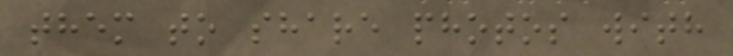them to share photos with
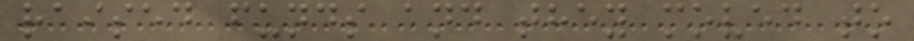raised funds and they moved to
